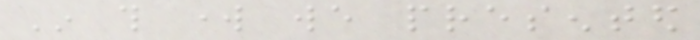In this work we presented
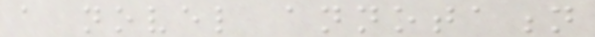a novel annotation
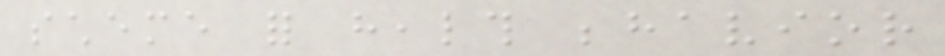scheme for health behavior
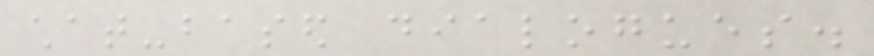chat-based dialogues.
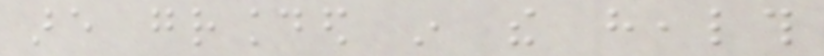are grounded in the health
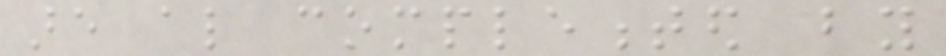are also complemented by
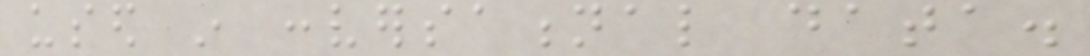used in conversational data.
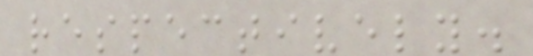respectively.
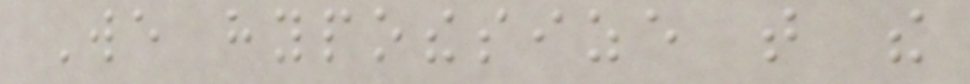We hypothesize that the
